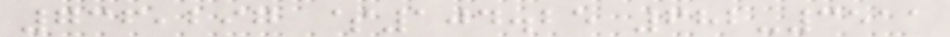736,297 $104.25 682-3511
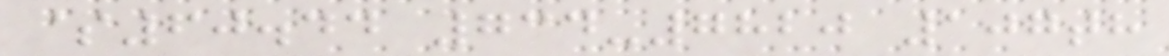$60.44 734-7820 107th
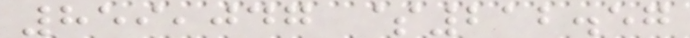859,047 $212.57
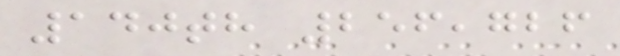140th 256,726
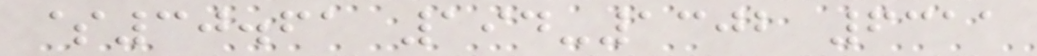$30.61 194-1302 6311
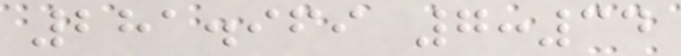281.969 7:34
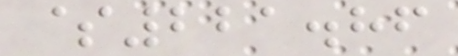$221.86
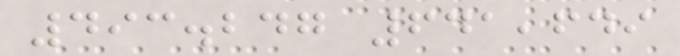493.247 641,649
